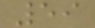59
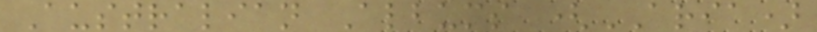Australian Albums (ARIA)
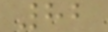82
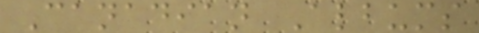Canadian Albums
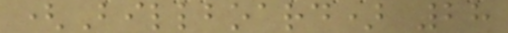(Billboard) 28
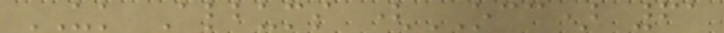UK Albums (OCC) 61
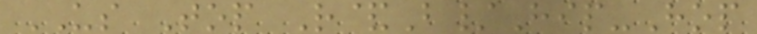US Top R&B/Hip-Hop
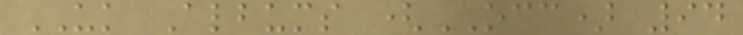UK Albums (OCC) 94
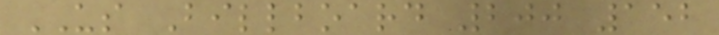US Billboard 200 152
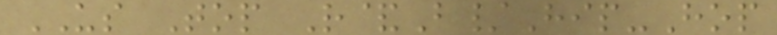US Top R&B/Hip-Hop
